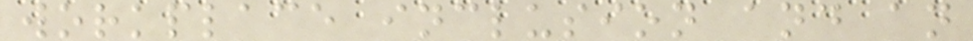workplace inclusion and an
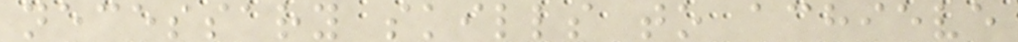necessary skills to achieve
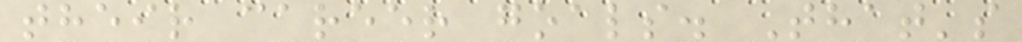their career goals. That's
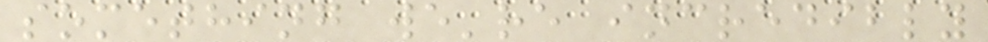something we're incredibly
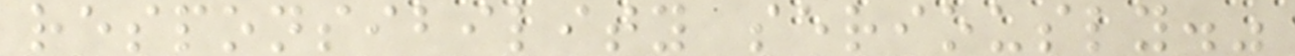responsibility seriously."
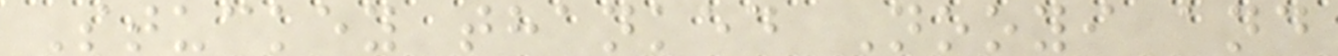Stuckey thanked Nooyi and
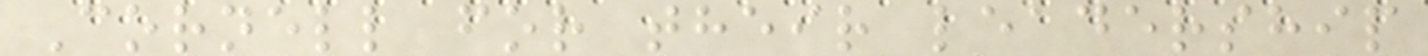Cornell for their leadership
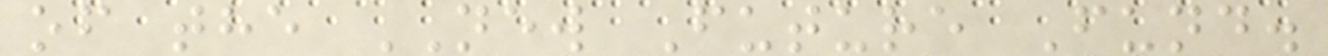of the NEW Future Fund.
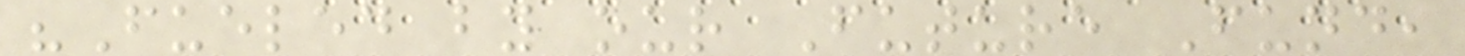"Fueled by our Future Fund,
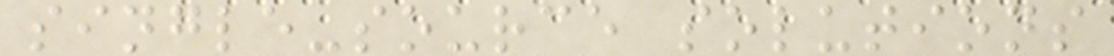single-source solutions
